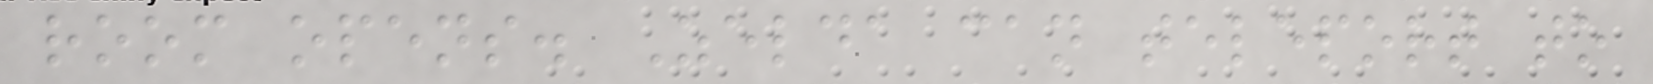room opens. Zelda can teleport to
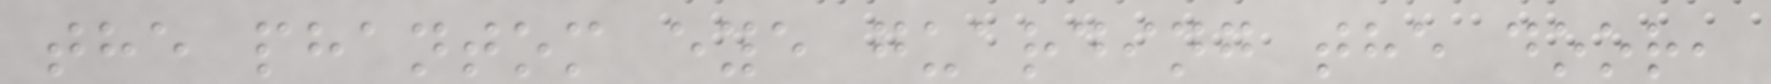the phantom eye guarding the door,
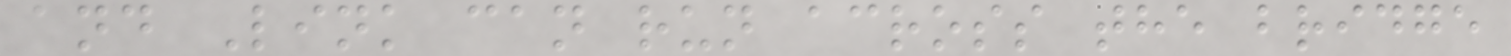and Link can run across the bridge
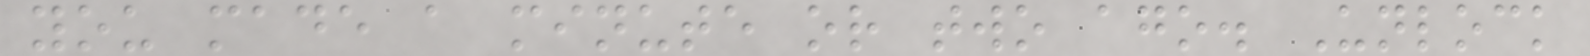you made a minute or two ago. Unlock
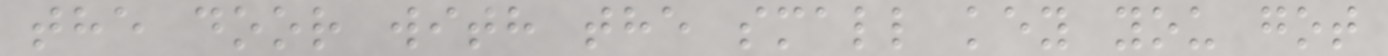the door with the small key you got
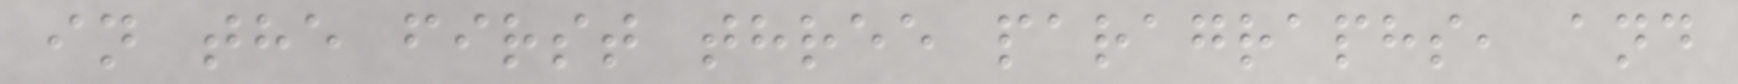in the first three paragraphs, and
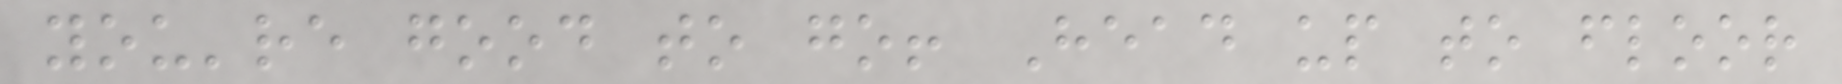you're good to go! Head up to floor
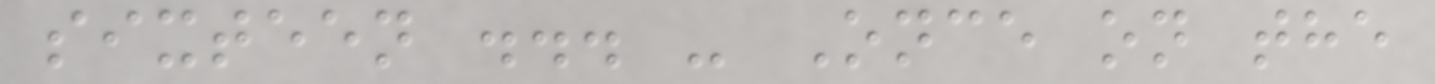sixteen ... - Once on the
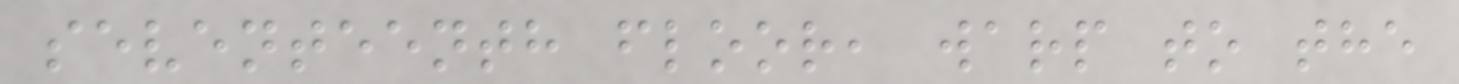seventeenth floor, warp to the
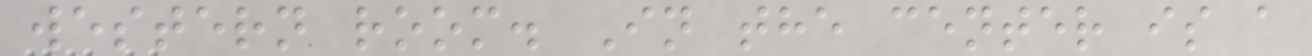western room. In the center is a
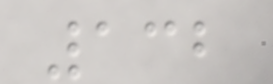132
